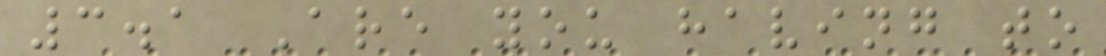3.1 Are you having to
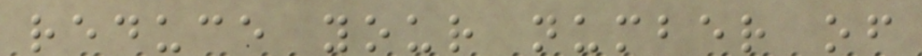reduce your number of
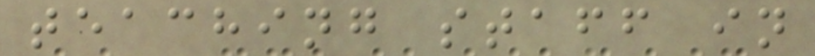teaching staff in
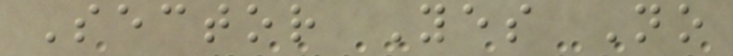Sector Yes No
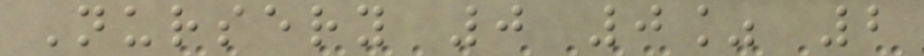Nursery 0 0% 2
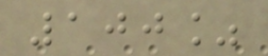100%
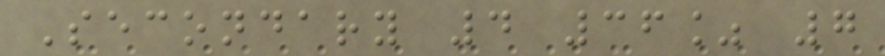Secondary 4 36% 7
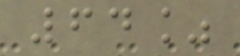64%
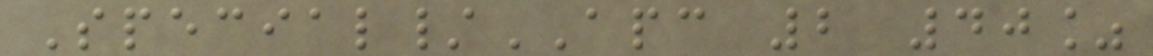Special/APC 2 40%
